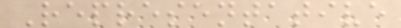Representative
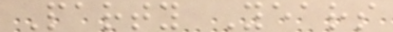Party Years
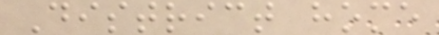District home
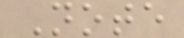Note
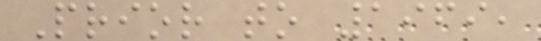Prior to 1969,
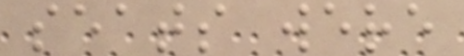seats were
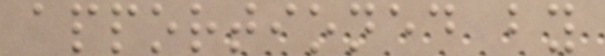apportioned by
